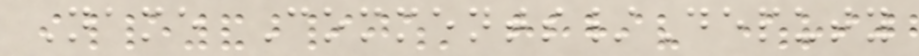Name Comments/Deputy
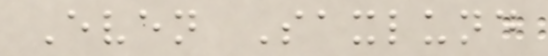Even Saxlund
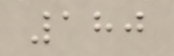180
